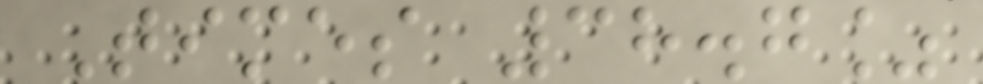Times 38.7%
